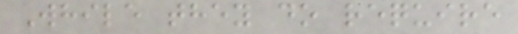While they do require
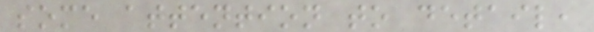some attention to detail,
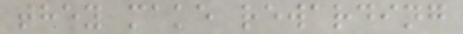they make rewarding
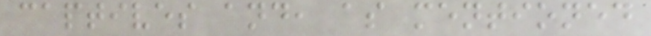captives and, as mentioned
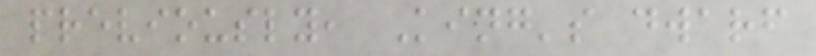previously, King's dwarf
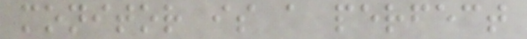monitor is a perfect
